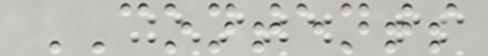CONTENTS
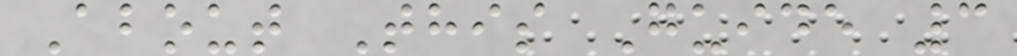About This Guide 3
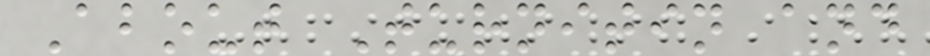About Turnitin and
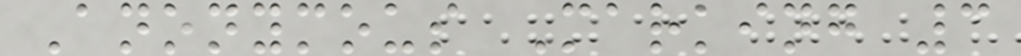Anonymous Marking 3
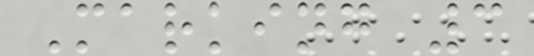Marking 3
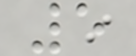5
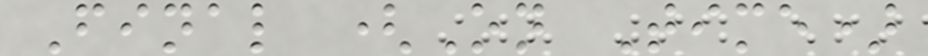Final (On Time)
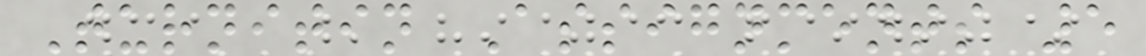Turnitin Assignments 5
